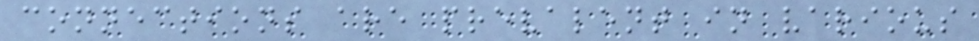connections are prevalent in various
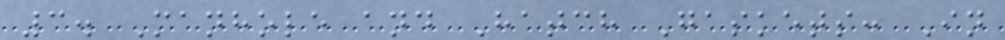3. Manhole and Hatch Gaskets: In
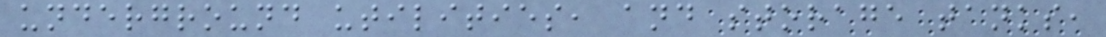underground utilities, and storage tanks,
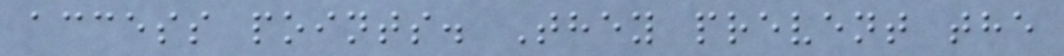access points. They prevent the
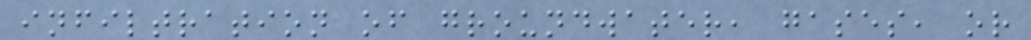infiltration of groundwater, gases, or
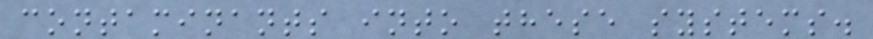contaminants into these systems.
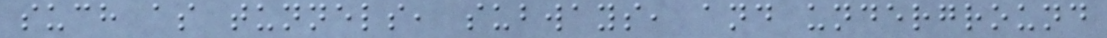such as tunnels, subways, and underground
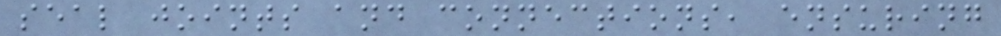seal joints and connections, ensuring
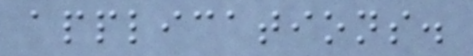applications.
